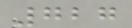727
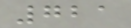721
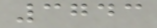3743
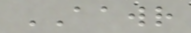AAWR
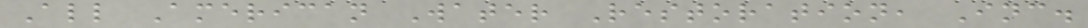All American Water Restoration, Inc.
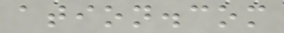ation.com
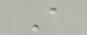A
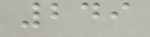249
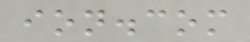ion.com
